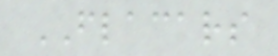FLACARS
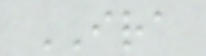IRA
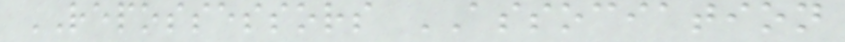REPOSSESSORS ASSOCIATION
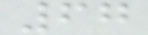67
